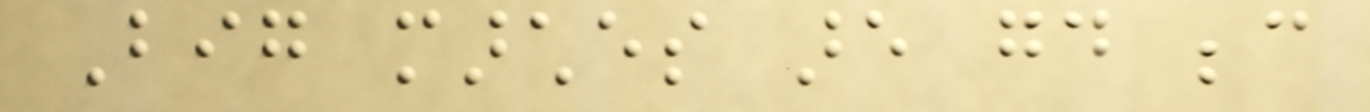Big marches are good because
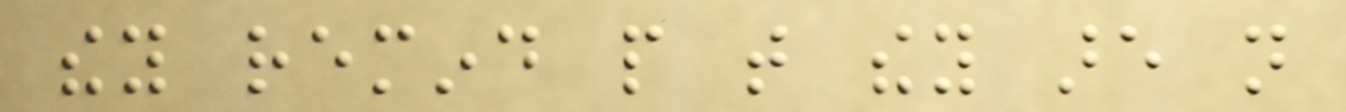they remind people that they are not
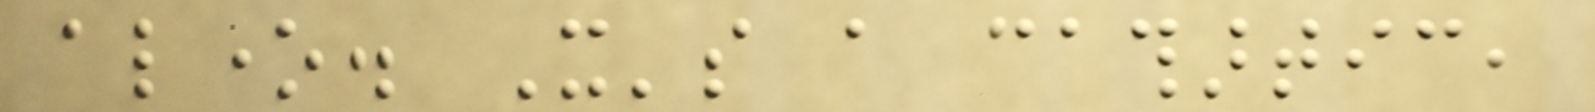alone. It's a cathartic,
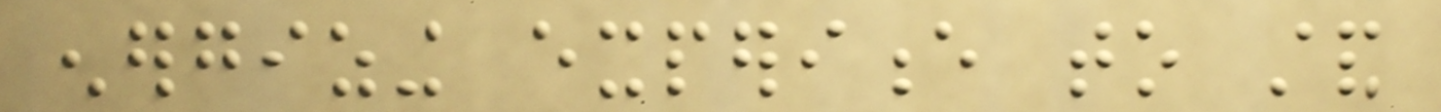energizing experience to stand
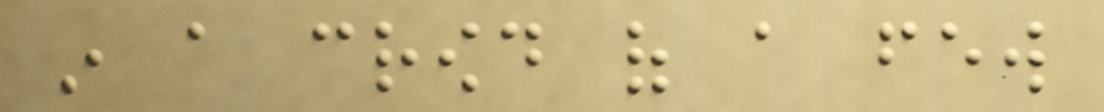in a crowd of a few
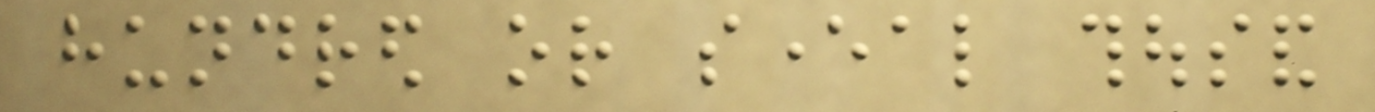hundred or several thousand
